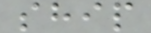ship
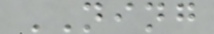NING
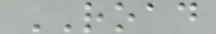ROAD
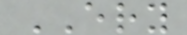ERY
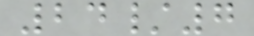24/7
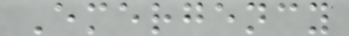Emergency
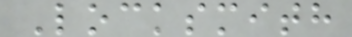Locksmith
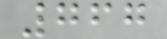767
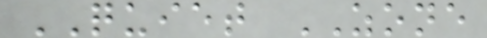QUIET ZONE
